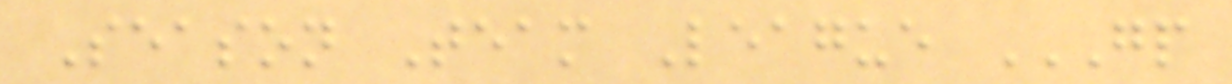Season Team League GP
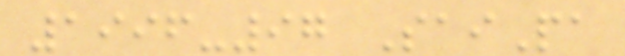1996-97 SaiPa
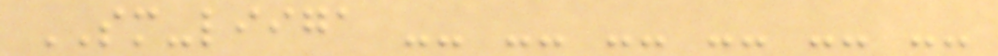SM-liiga -- -- -- -- -- --
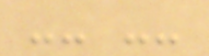-- --
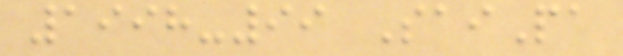1998-99 SaiPa
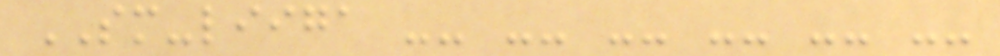SM-liiga -- -- -- -- -- --
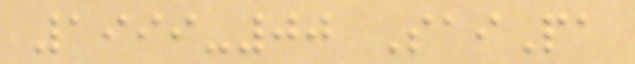1999-00 SaiPa
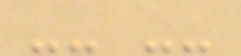-- --
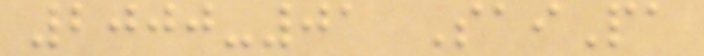2000-01 SaiPa
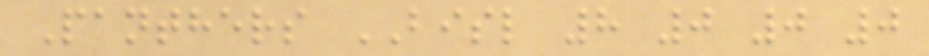Panthers BISL 8 0 0 0
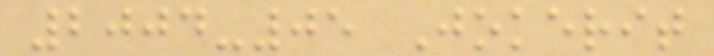2004-05 Jokerit
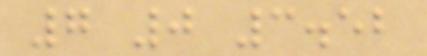7 0 3.52
